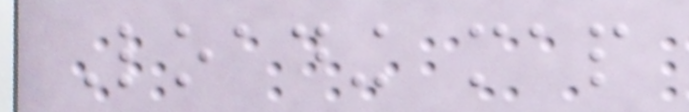Loading map
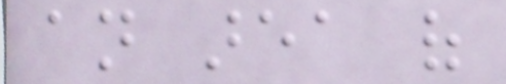an area of
